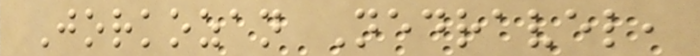Jorkozan Nedravel,
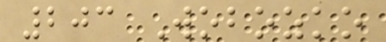203 Wobozko
